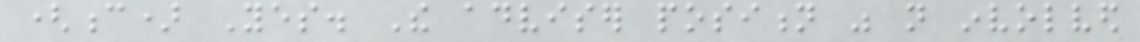(c) Yes. The adviser position was not involved
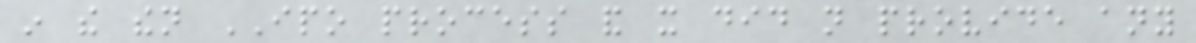in the then IPO process and it did not provide any
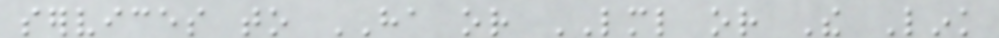services to HA or LML or The Link
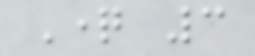Question 3
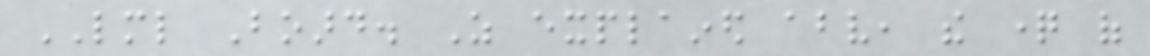LML Board. As explained above, the question of
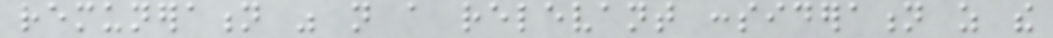remuneration was not a relevant consideration as the
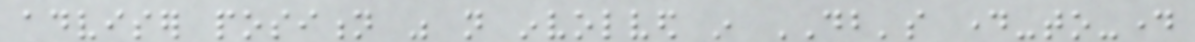adviser position was not involved in DB's day-to-day
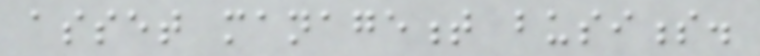asset management business.
